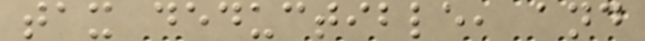tax deductible, and
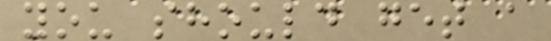you should get a
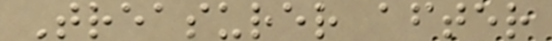Treasurer after
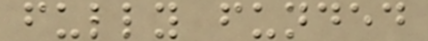fully funded
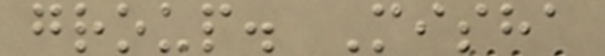group. Misha
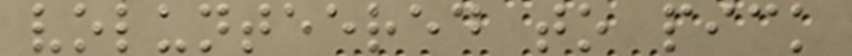volunteered to pick
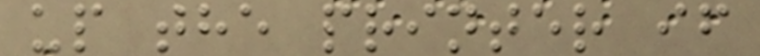up the printer if
